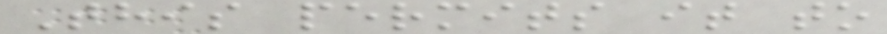This permits it to
